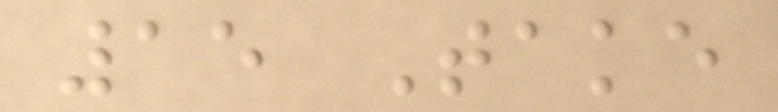15 Take
